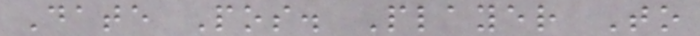Date Pos. Player To
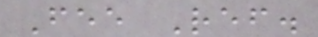Fee Ref.
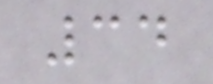34
